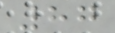87
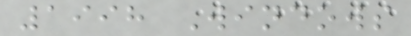1998 Windows
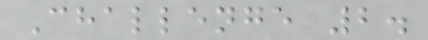Challenge 2.
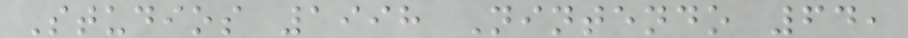Studios 1998 Nintendo 64,
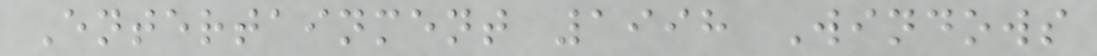Entertainment 1998 Windows
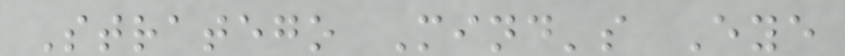Stratego Mind's Eye
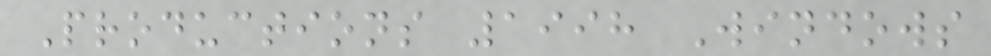Productions 1998 Windows
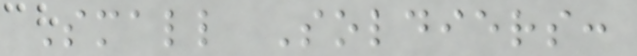Small Soldiers:
